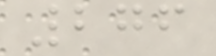276
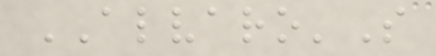ALVARO'S
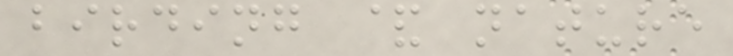birding & nature
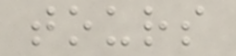tours
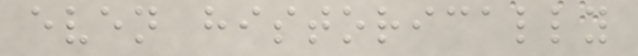even historically
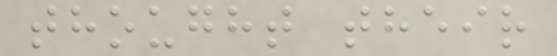thought their
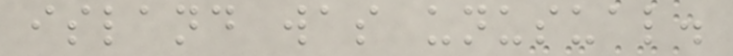island was unusual.
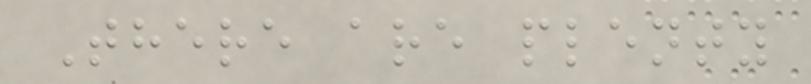There are plenty
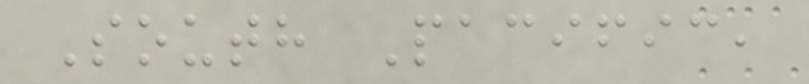South Pacific,
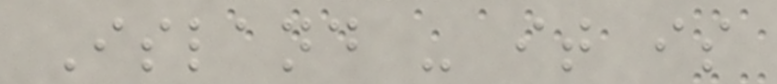Island - it is
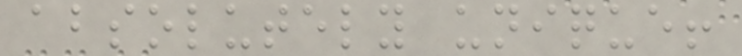absolutely unique!
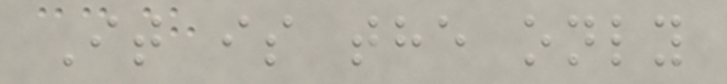It is the only
